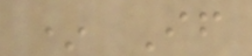* If
